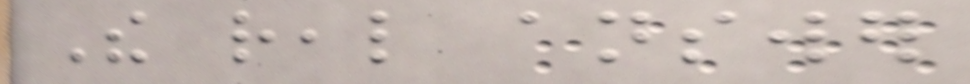The real answer
